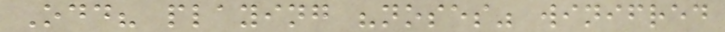Odd? playing "noses" winifred
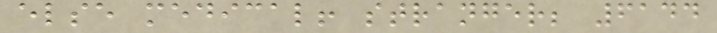else medical! stranger; 6144
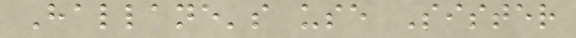Hallane's use Sister
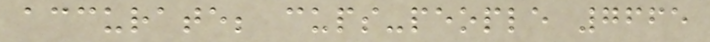accurate; cups-people 7665
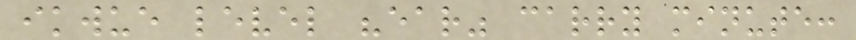ikwue level "ear" carry minute:
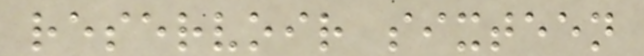reservoir sixteen
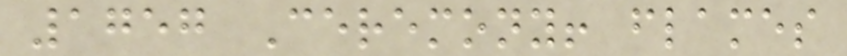1757 Ceremony! flames
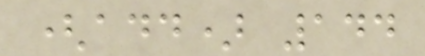(add) 144
